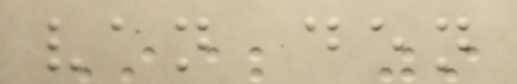van den
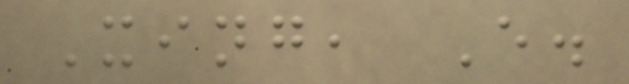Xing, E.
